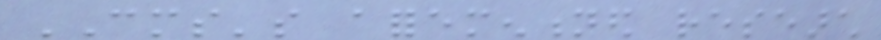CMS's aforementioned research
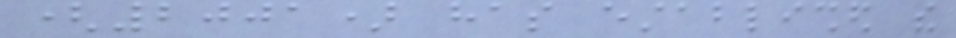(2001) has established the
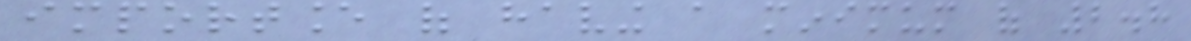importance of having a minimum of 2.8
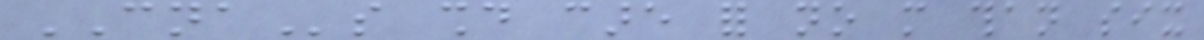CNAs should care for no more than six
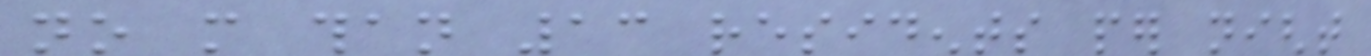no more than 13 residents per night
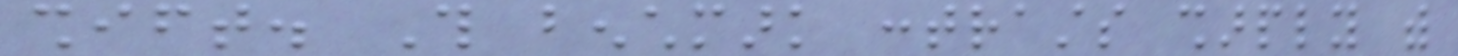shift. This benchmark contrasts sharply with
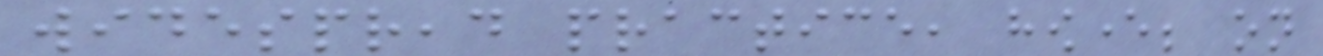widespread practice, however; on
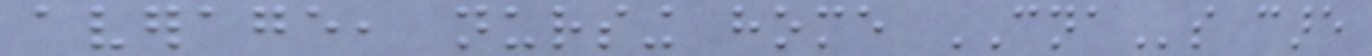average, nursing home CNAs care
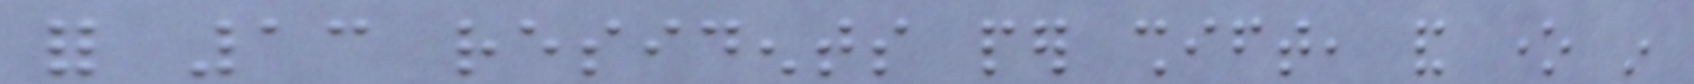for 13 residents per shift, and one in
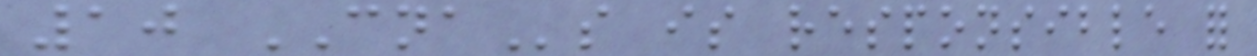10 CNAs is responsible for
